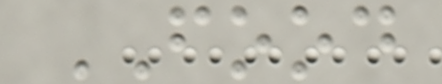FOOD
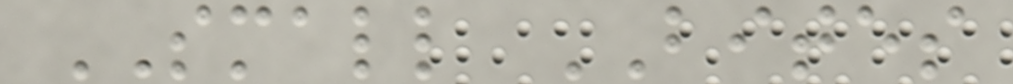SMALL BITES
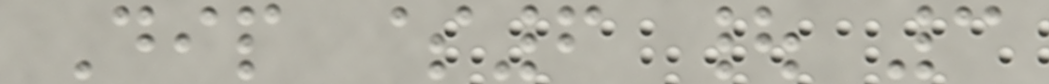Dip $6 | 3
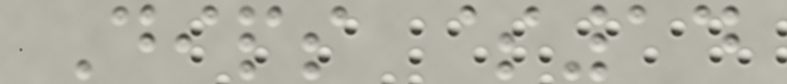Dips $14
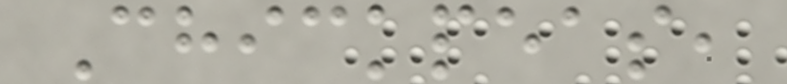Chickpeas,
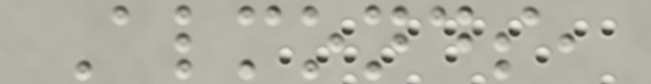Almonds,
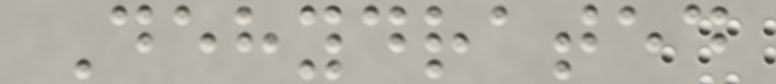Dehydrated
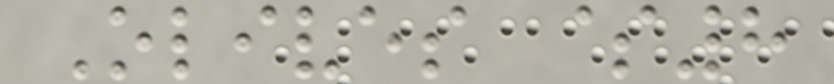Olives $8
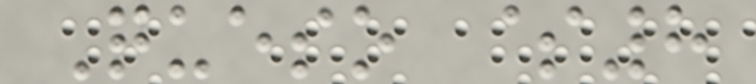Queso $8
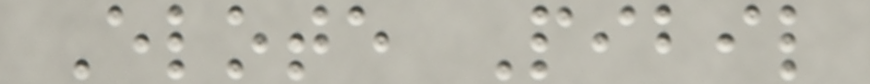Elote Pibil
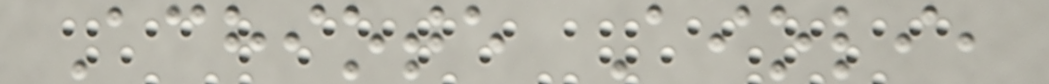Achiote Aioli,
